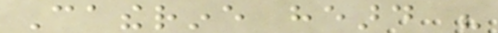Catherine heard his
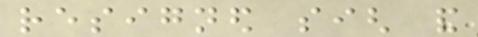resigned sigh and
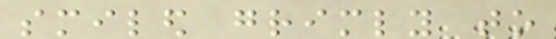smiled grimly to
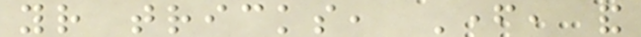your tricks, Father, and
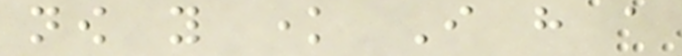now you know I have a
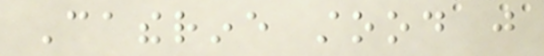Catherine stood just
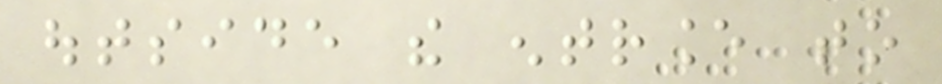outside the entrance to
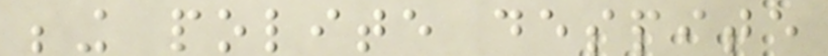being polite despite
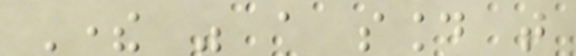There was a sound that
